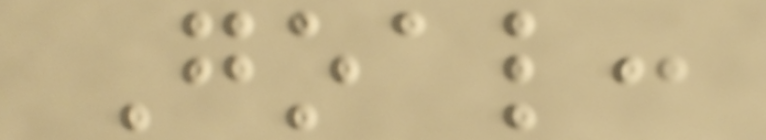Goal:
